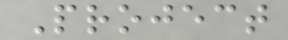Project
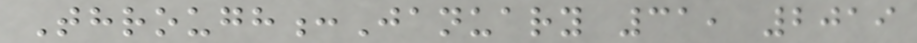Through:January 31, 2019
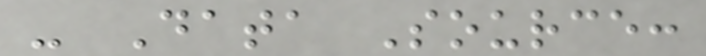- Data Source:
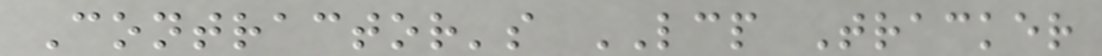Contractor's LCP Tracker
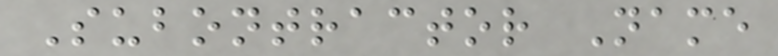Subontractor Name
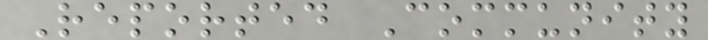Reported Community
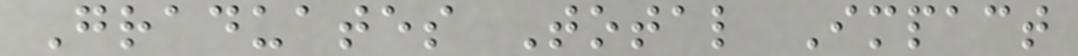Graduates Total Impact
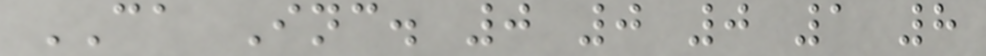CA Inc. 0 0 0 1 8
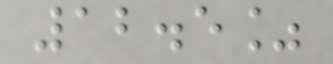12.5%
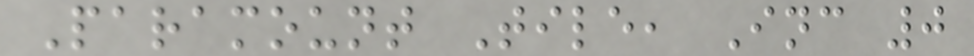Paramount Tile, Inc 0
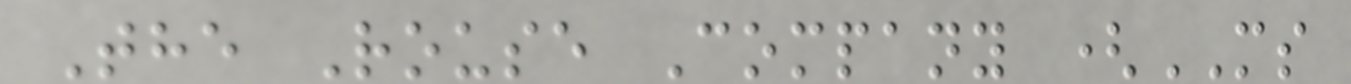The Rouse Company (MS
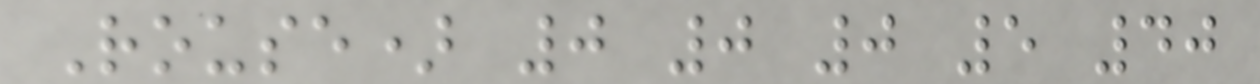Rouse) 0 0 0 5 40
